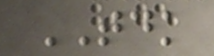TDK
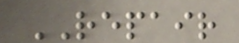REPAIR
